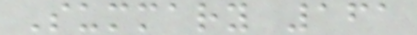Summary 161
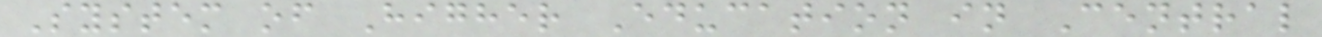System of Higher Education in Central
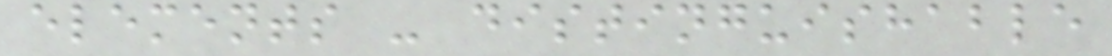elements - distinguishable
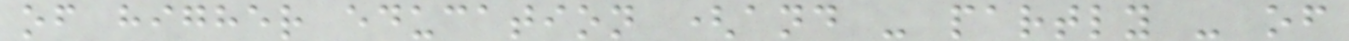of higher education (and - partly - of
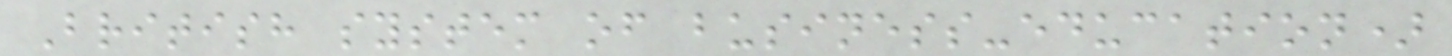British system of business-education)
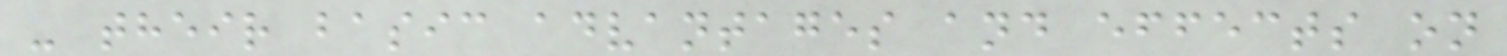- their basic advantages and effects on
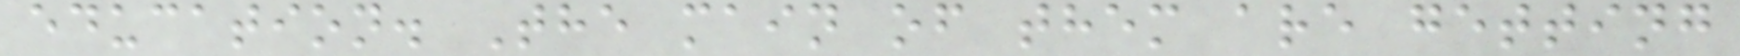education. The main of them are getting
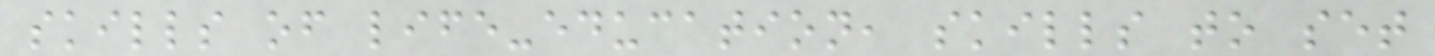skills of life-education, skills to set
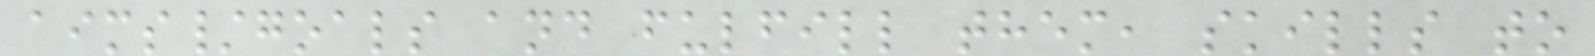aims/goals and fulfill them, skills to
